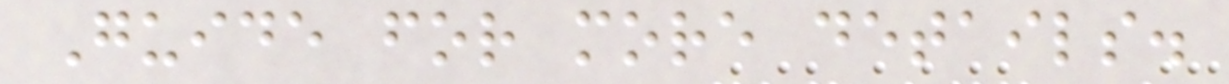Guide for more details.
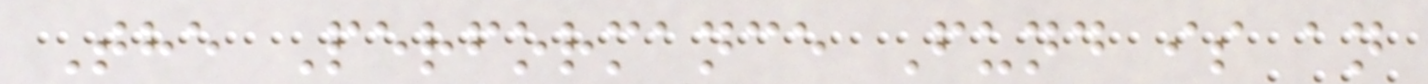The Performance Fund is an
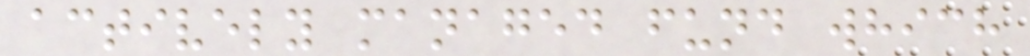actively managed fund which
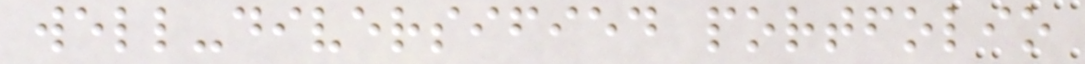well-diversified portfolio
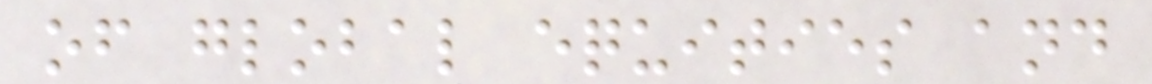of global equities and
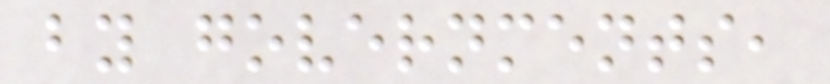by governments,
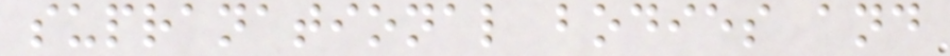supranational bodies and
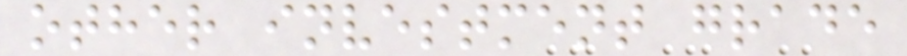other investment grade
